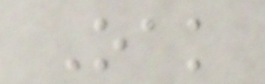Oak
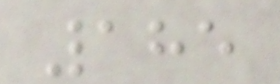185
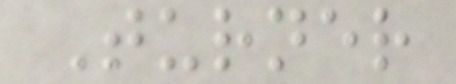Turner
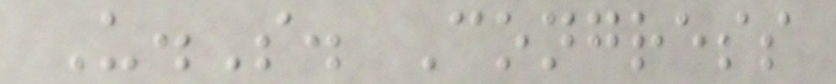U.S. Congress
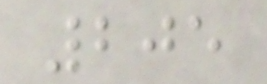205
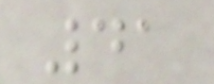41
